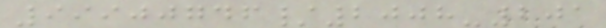99900746/2008-201
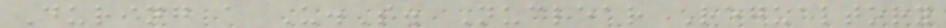During a U.S. Nuclear Regualtory
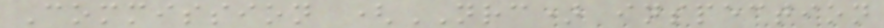Commission (NRC) inspection
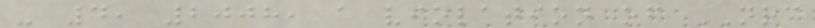- 4, 2008, a violation of NRC
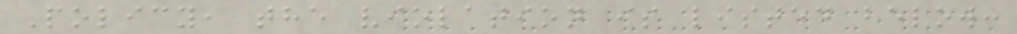Policy, the violation is listed below:
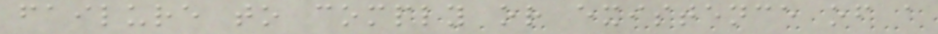failure to comply or existence of a
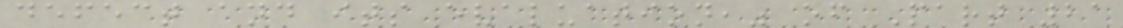defect and its evaluation," of Part 21
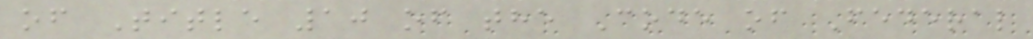of Title 10 of the Code of Federal
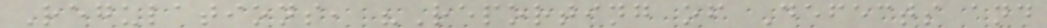Regulations, "Reporting of Defects and
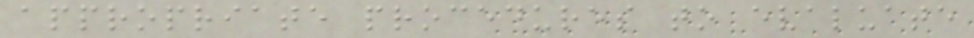appropriate procedures to evaluate
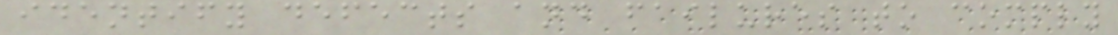identify defects and failures to comply
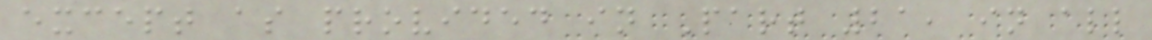except as provided in Part 21, in all
